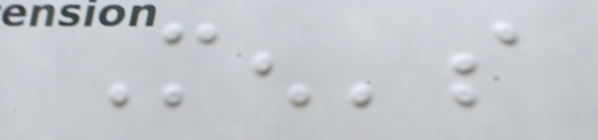Men's
